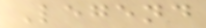Legend
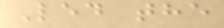Led the
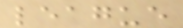league
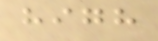high
